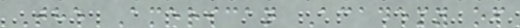The American Academy of
